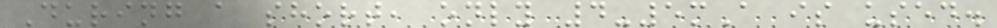During a short, only 4-5mA is used.
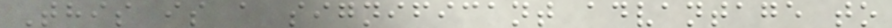This is a significant advantage to
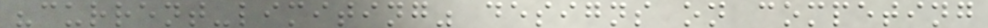"current-limiting" designs on competing
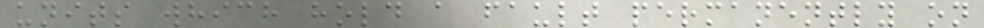units which hold a fault permanently on
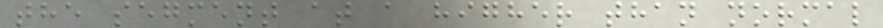the segment at a higher than normal
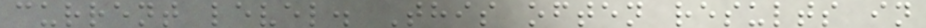current level. This often results in
